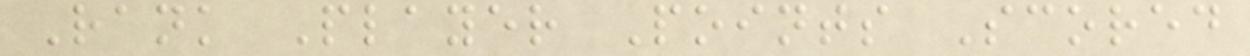Rank Player Points Scored
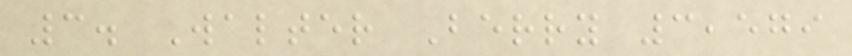3. Walter Berry 3,579
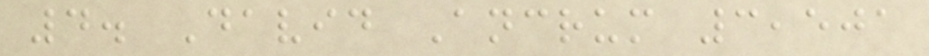4. David Ancrum 3,501
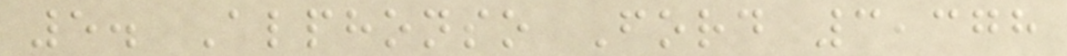5. Alphonso Ford 3,378
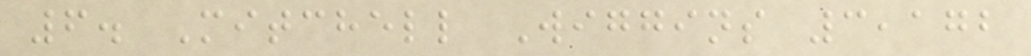6. Mitchell Wiggins 3,172
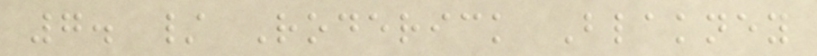7. / Roderick Blakney
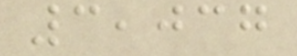3,037
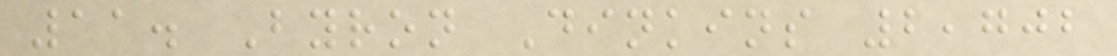11. Byron Dinkins 2,702
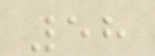58
